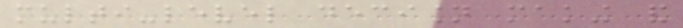multi-level decision making and
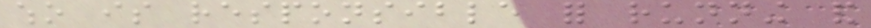who is responsible for running and
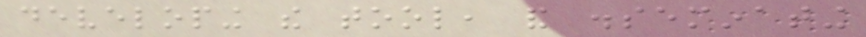developing the tool, and disseminating
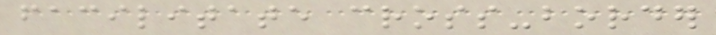facilitate cross-border
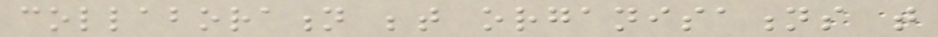collaboration between organisations that
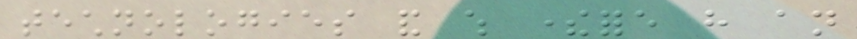technologies and which therefore have an
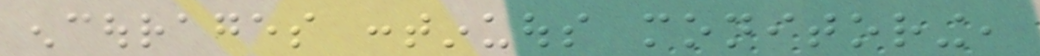encourages continuous monitoring,
